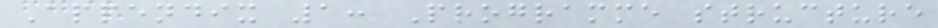Appendix 1: Programme structure
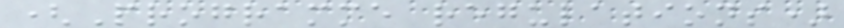(Programme regulations)
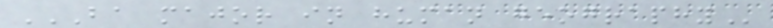BA MAJOR IN HUMAN GEOGRAPHY
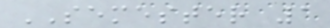SEMESTER 1
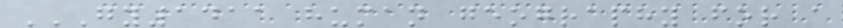GY1411 HUMAN GEOGRAPHY FOR A
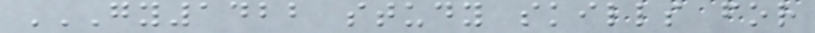GY1422 STUDY SKILLS FOR
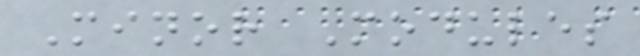Minor Modules
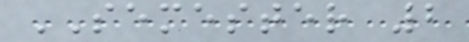SEMESTER 2
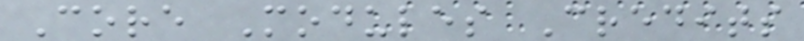Core Modules Credits
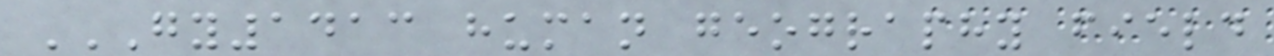GY1413 HUMAN GEOGRAPHY FIELD
